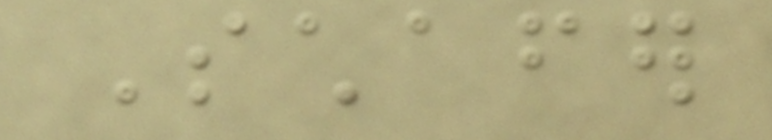Schafer
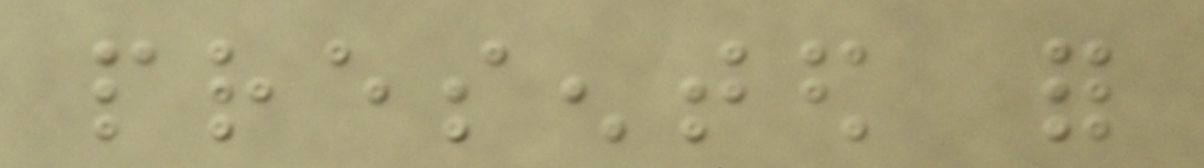presented for
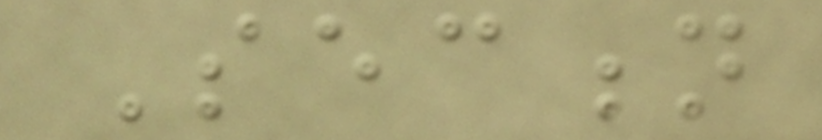Section
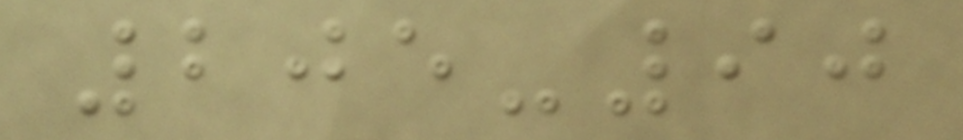205-90
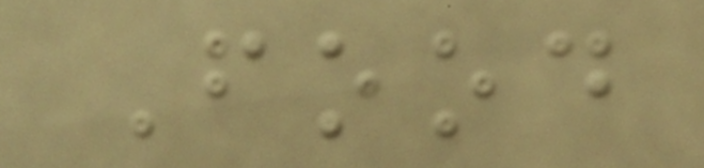Food
